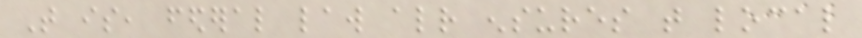That is, federal law already ensures that local
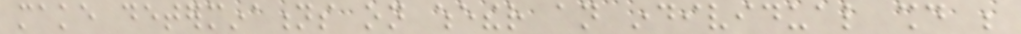make determinations on whether an individual should be
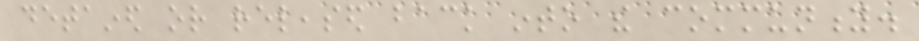detained or released back into the community.
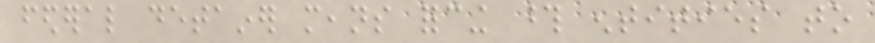federal detainer means forcing those entities to
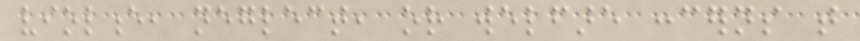violence, neglect, or welfare concerns that
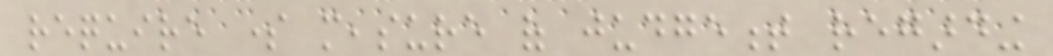require some measure of judgement regarding
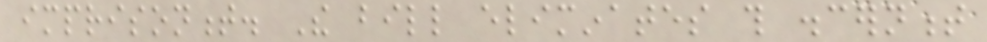imprisonment. The bill eliminates this discernment
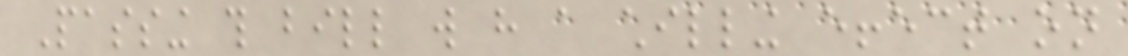Passing this bill will have a chilling effect on
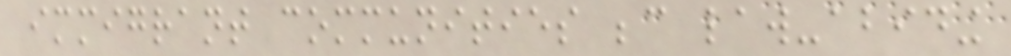immigrant communities because law-abiding
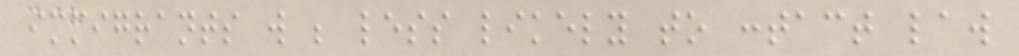immigrants will be less likely to contact law
